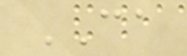CA
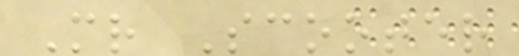Mr Scooter
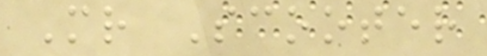Mr Scooter
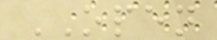OPEN
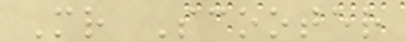Mr Scooter
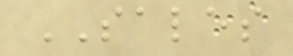SALES
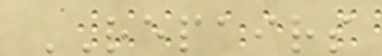REPAIRS
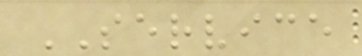SERVICE
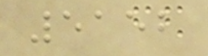5152
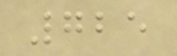725
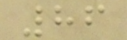86
